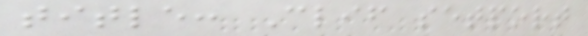title: Clif setport
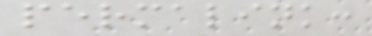permalink:
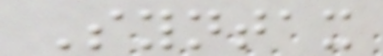Syntax
